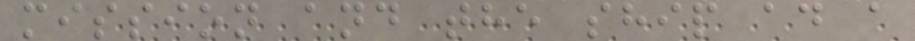mission and the ship ad a
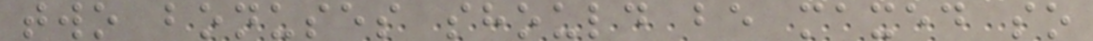two bonuses should be maxed so
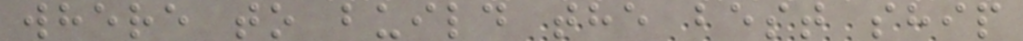where to build the best ship
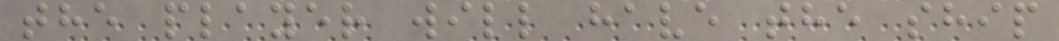the player will have the ship
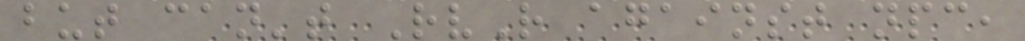but can't RvR against npc,
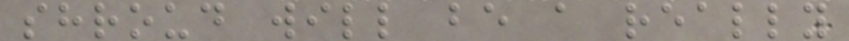shroud will be a really
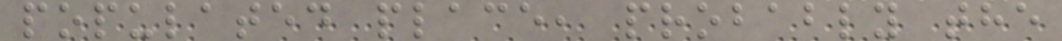populated place, probably the
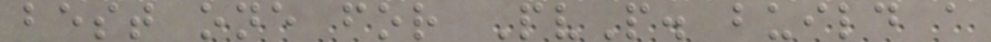best one for PvP. build a
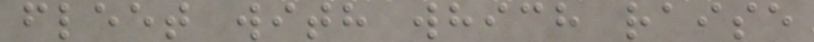fleet with which raise
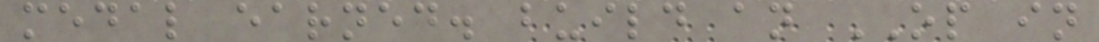medal earned. build an OP in
